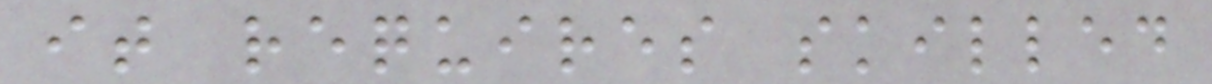it requires skilled
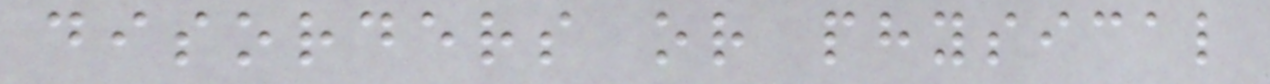disorders or physical
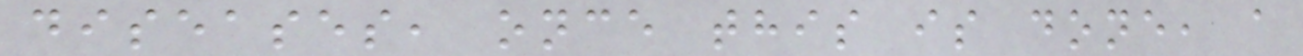diseases, once this is done, a
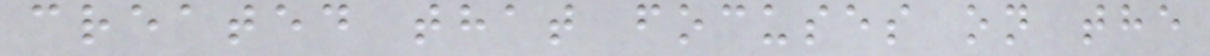created that focuses on the
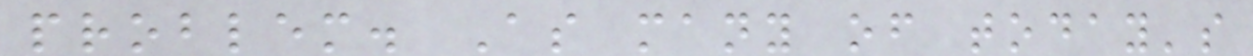problem. As many of today's
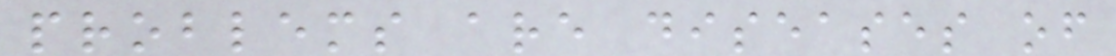problems are diseases of
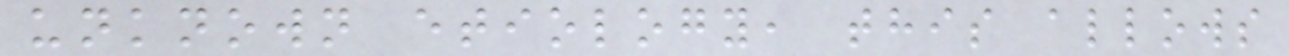unknown etiology, this allows
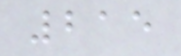215
